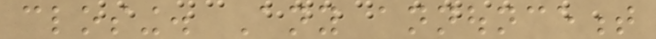closing. Any announcement
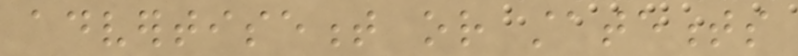advertisement or statements
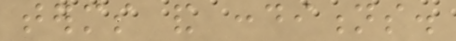terms and conditions.
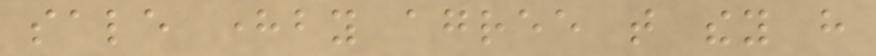sale hereby agree that they have
